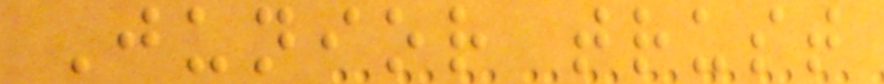Junior trust
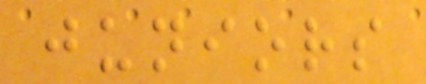juniors
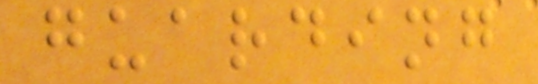guarding
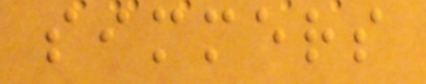simmers
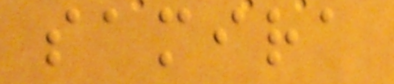samira
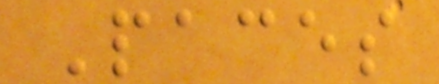Paces
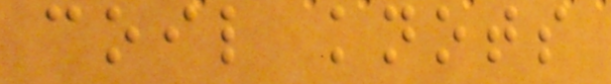coil knots
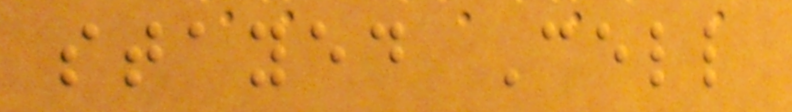stayed Cell
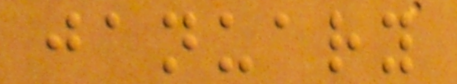january
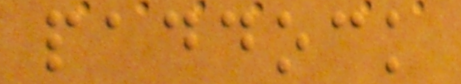paddock
